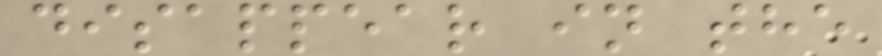disappear in the
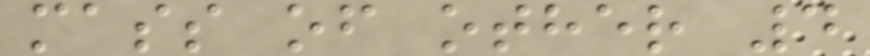mass of other 4
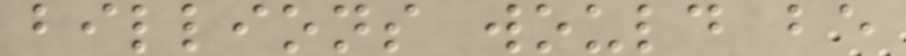billions would be
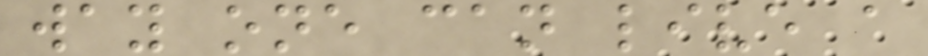way one can live a
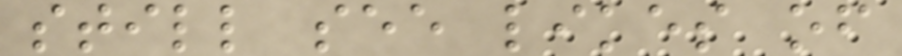still see likes of
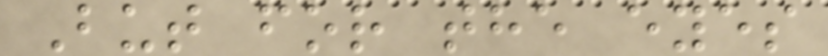But for the eyes
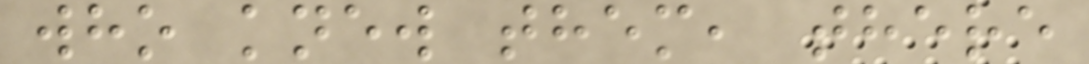who knew them, there
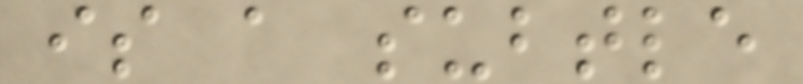is a subtle
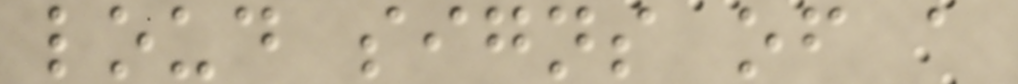loud signs of a
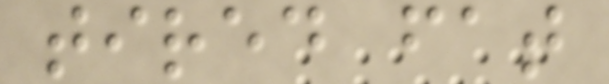tired fat
